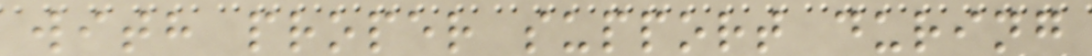with proper support during
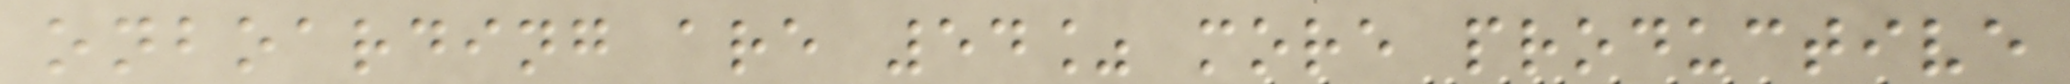onboarding are 54% more productive
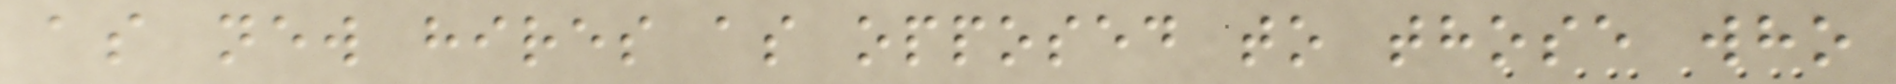as new hires as opposed to those who
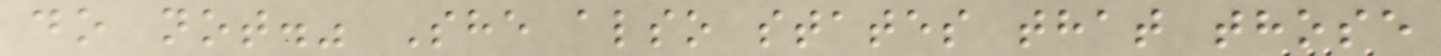do not." She also states that those
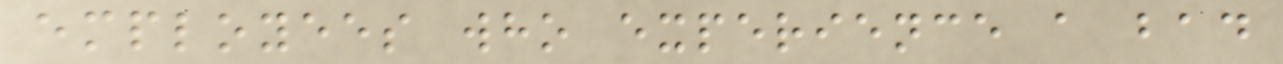employees who experience a bad
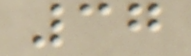37
